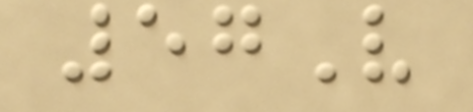57V
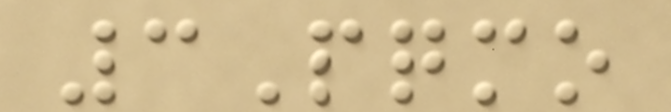3Pqmo
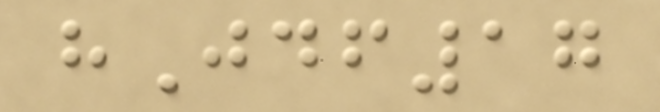hJdf17
